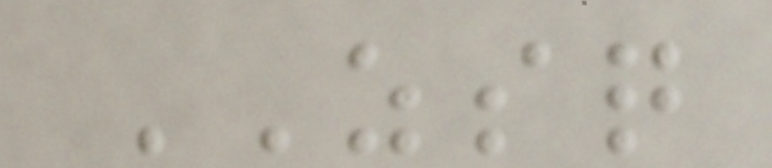ZSQ
